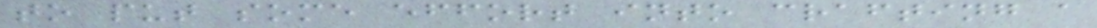to put some effort into crafting a
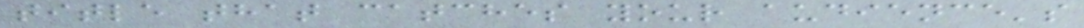title that catches your audience's
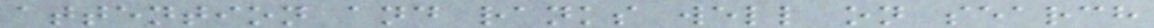attention and ranks well on search
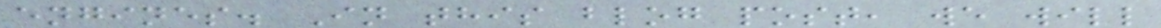engines. In this blog post, we will
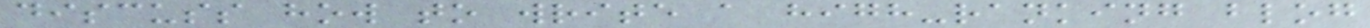discuss how to write a high-ranking blog
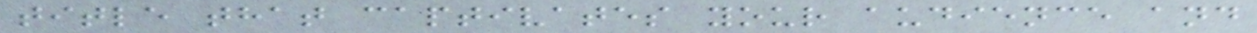title that captivates your audience and
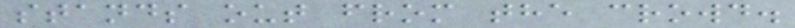stands out from the crowd.
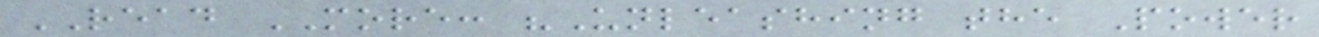READ MORE: "Unleashing the Power
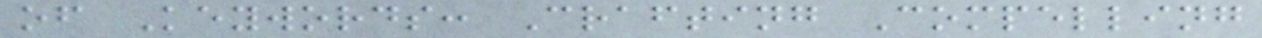of Keywords: Crafting Compelling
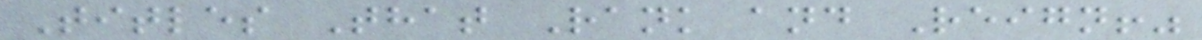Titles That Rank and Reign!"
